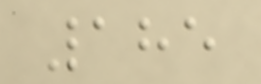185
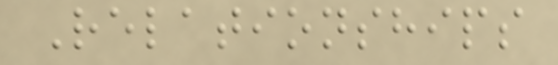Relationships
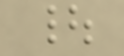|
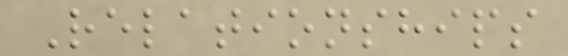Relationships
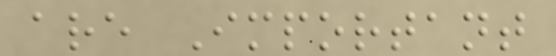are Important
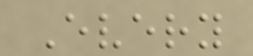Every
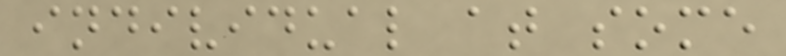individual at some
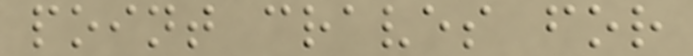point craves for
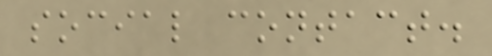social contact.
